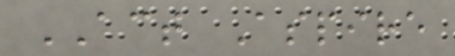ACT Aspire
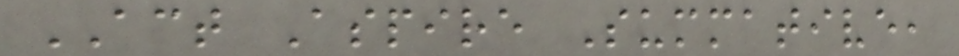ACT Aspire Summative,
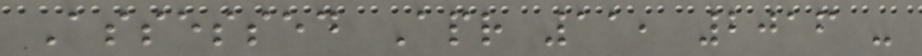Assessed Apr 11, 2016 -
